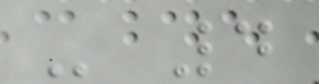- 4
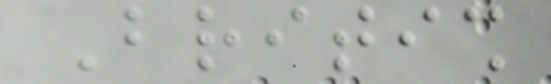British
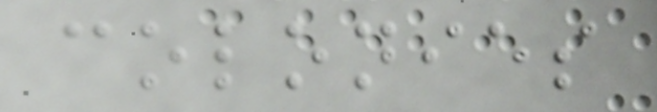colonies
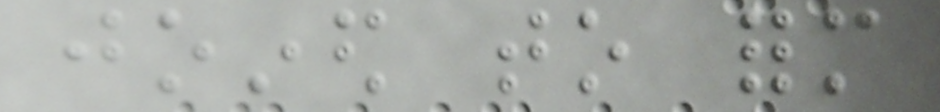joined to form
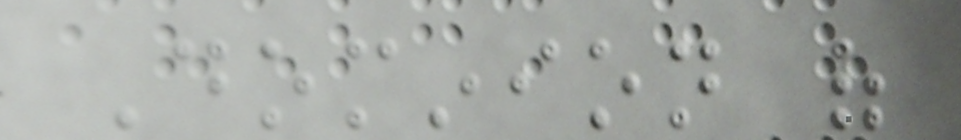Dominion of
